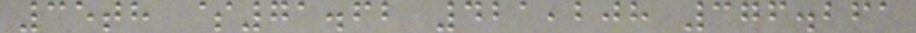35th $71.62 421,208 376.261
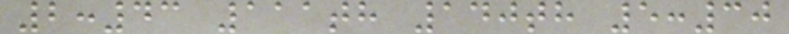2:43 111th 140th 5:30
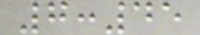7:45
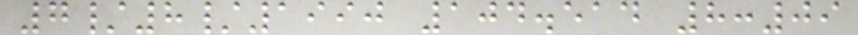7/8/1990 104.514 8:09
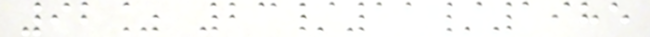92% 23/11/1985
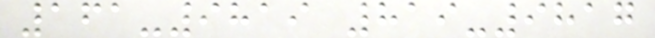161-9819 819-9817
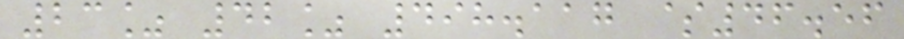23% 42% 498.117 $46.56
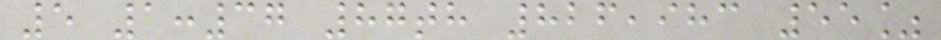5 1:37 87th 826,983 55%
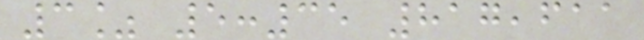3% 5:35 817,611
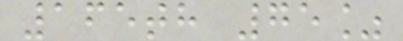165th 75%
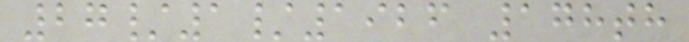27/1/1926 178th
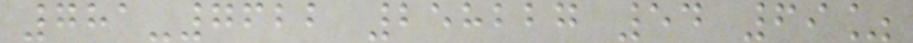781-7622 258227 54 69%
